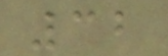32
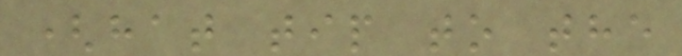(hat tip to the
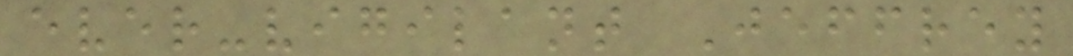ever-vigilant Jeffrey
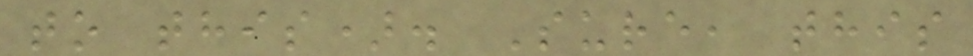to this). Sure, this
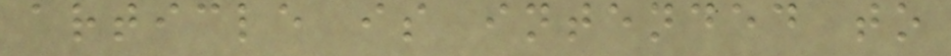article is intended to
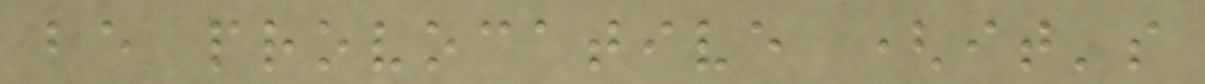be provocative (it's
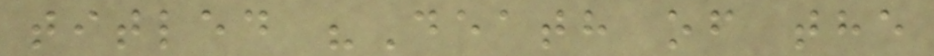titled "Death of the
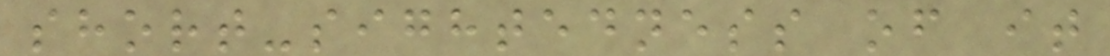short-sightedness of it
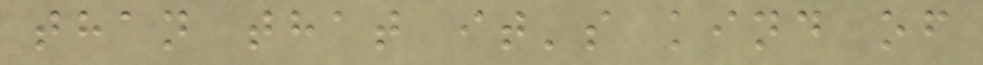than that it's kind of
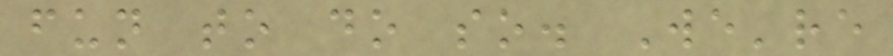fun to do so. We're
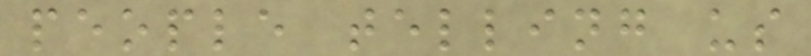people telling us
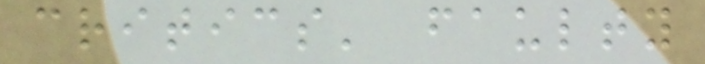critics' faulty
